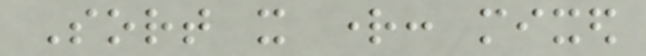Sort it right: mixed
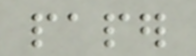paper
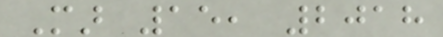Mar 15, 2018
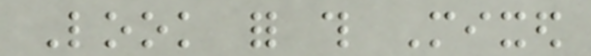Look for this Mixed
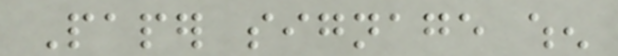Paper signage when
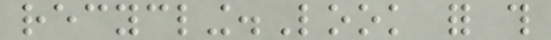recycling.Look for this
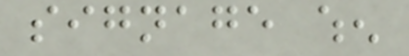signage when
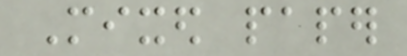Mixed paper
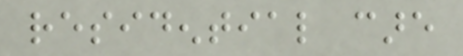residential care
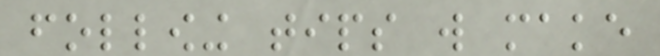following tips will make
